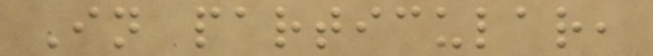In particular,
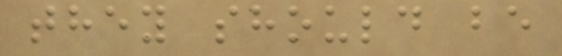they should be
